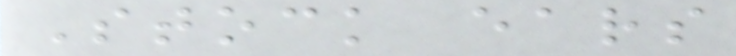Stock ears
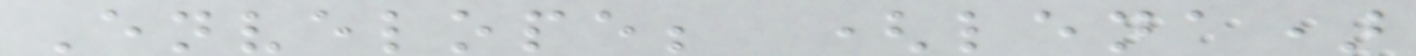Envelope; (lena)
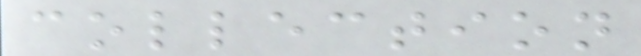collection
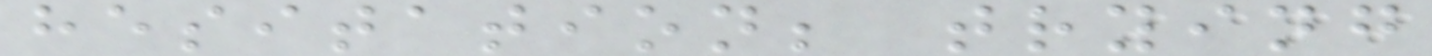hesitation; trying
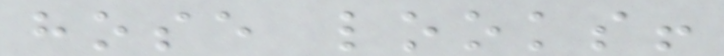hose looks!
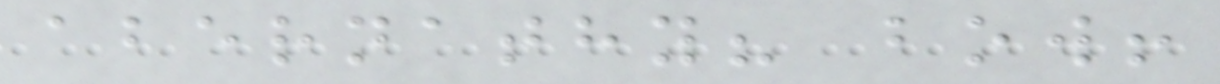abernathy? bow!
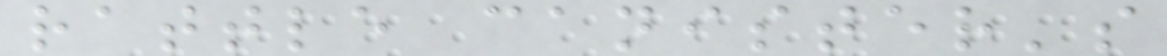rattle canister's
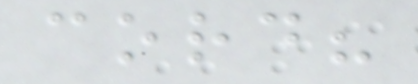cord?
